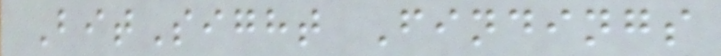BitSight Findings
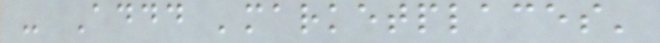- Addd 'marketplaces'
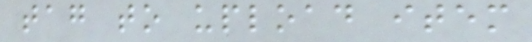tag to upload item
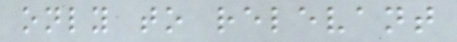only to relevant
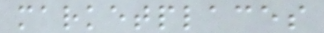marketplaces
